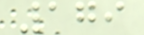179
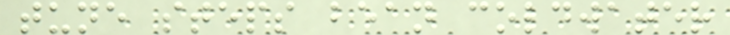tune steps bean coldwater
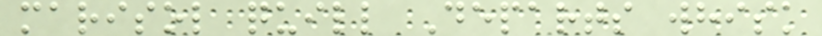marisol quill Departs whisk
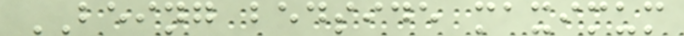BEING bedside maximum
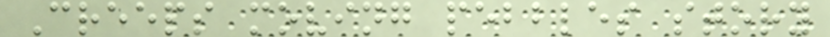Creeps moving pebbles story
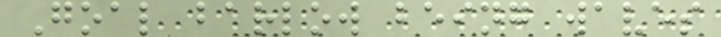Goal barlow being waves
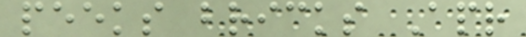peeks bricks Apr
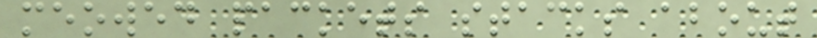meowed packets stacks about
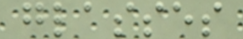glasses
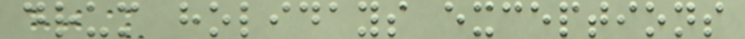drum holidays exceptions
